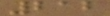212
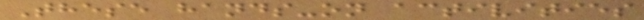These hands-on activities
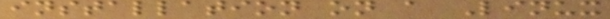installation on a Linux
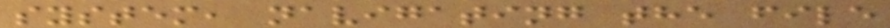system, navigating the file
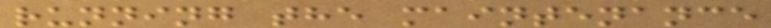running the maintenance
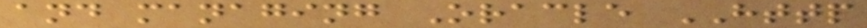and managing Oracle HTTP
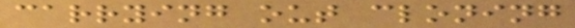carrying out cloning
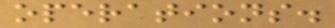operations.
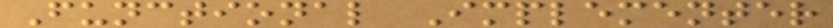Functional Implementer
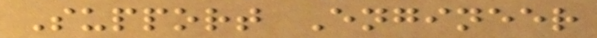Support Engineer
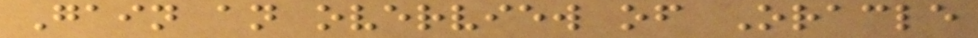Gain an overview of Oracle
